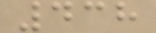438
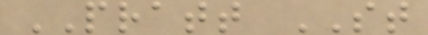PRATT ST
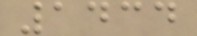1434
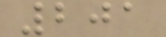201
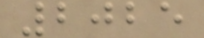2025
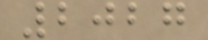2027
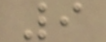9
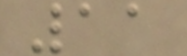11
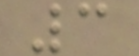3
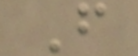F
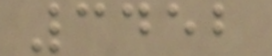3452
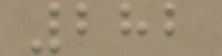282
